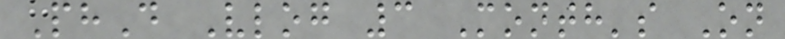PhD Vlog 3 Month's On
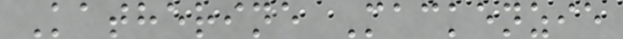Katherine Mackenzie
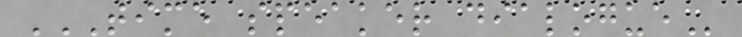TIME SPEAKER DIALOGUE
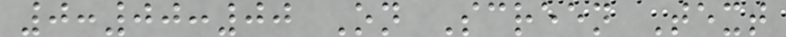0:00:00 On Screen Text
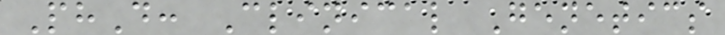PhD: Clinical Genetics
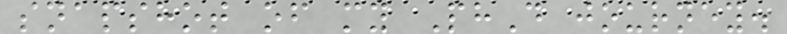snapshot of my PhD journey.
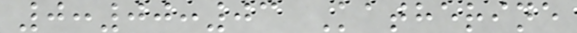0:00:03 Katherine
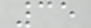35
